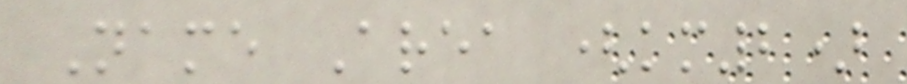Name Area (km2)
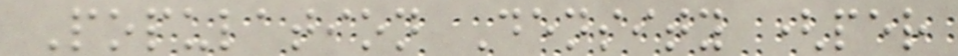Population Density (per
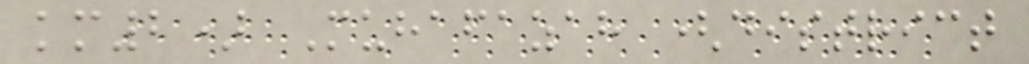km2) Muhafazah (district
